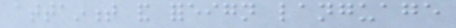attainment and foreign language
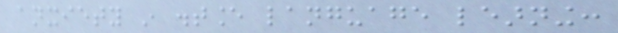anxiety in distance language learning:
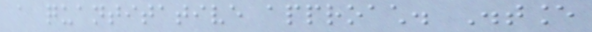a quantitative approach. Distance
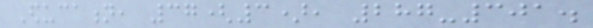Education, 37(3), 287-301.
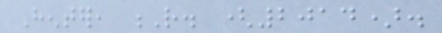Henter, R. (2014).
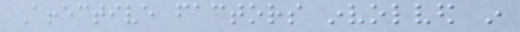Affective factors involved in
